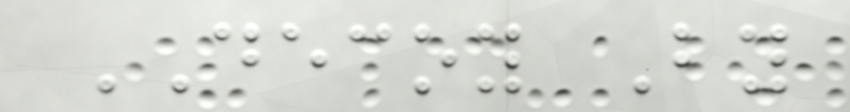DECOY By
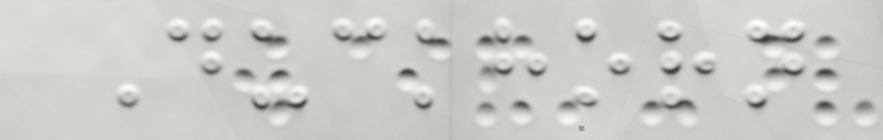Duckhorn
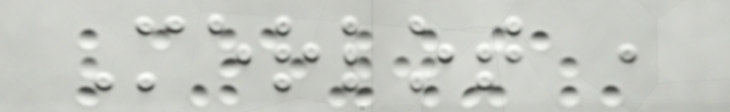Merlot ,
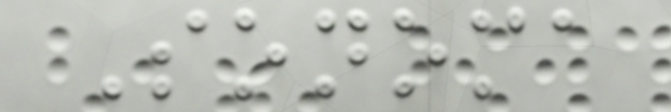Sonoma
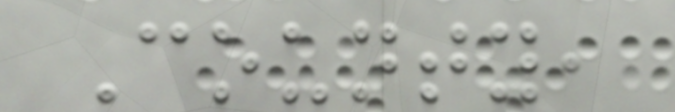County,
